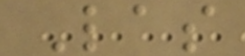Las
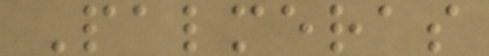Palmeras
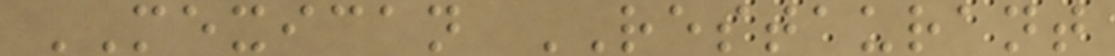MEXICAN RESTAURANT
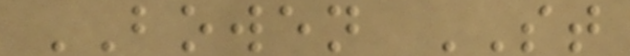BOWEN ST
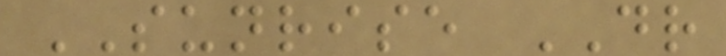SUNRISE DR
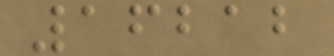16212
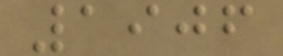1906
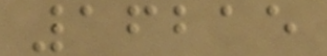16215
